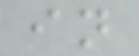in
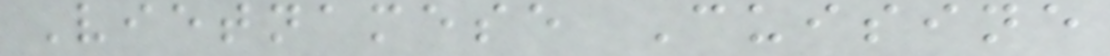Vietnamese Cuisine
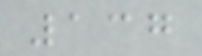137
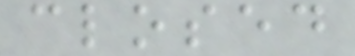closed
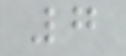7
